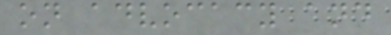on advocacy and
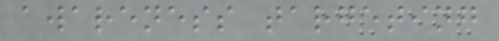awareness targeting
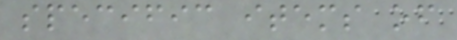specific items of
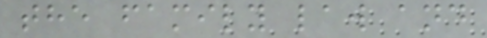the family law and
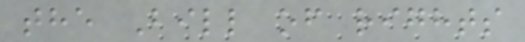the Bill of rights
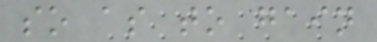so as to gain
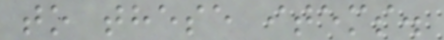to these items.
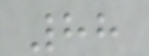88
